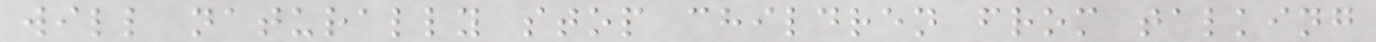will naturally stop children from talking
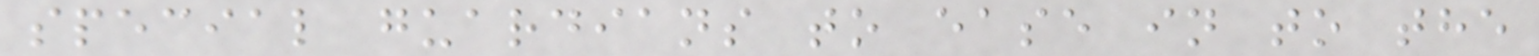special guardians to ease in to the
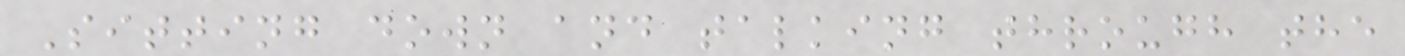Sitting down and talking through the
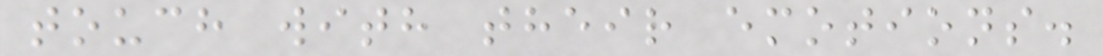touch with their emotions.
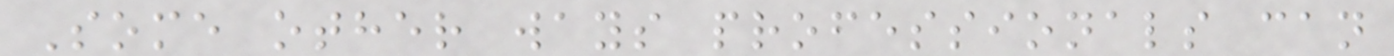Some other ways professionals can
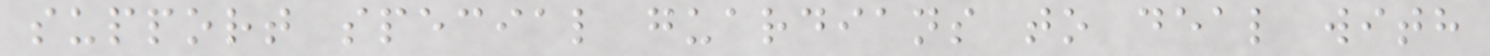support special guardians to deal with
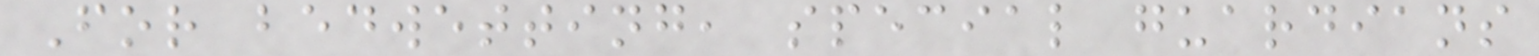For bedwetting, special guardians
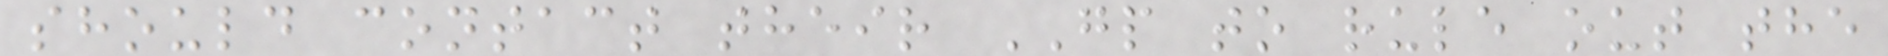should contact their GP to rule out the
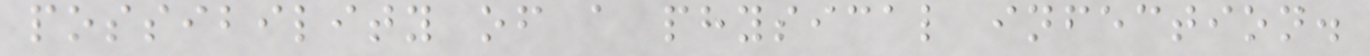possibility of a physical infection.
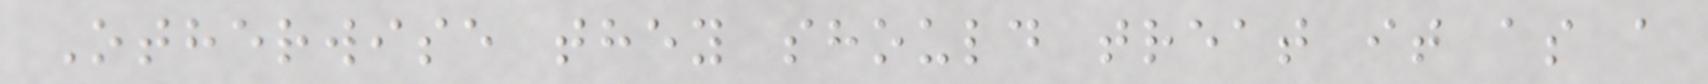Otherwise they should treat it as a
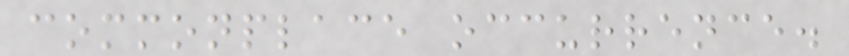commonplace occurrence.
